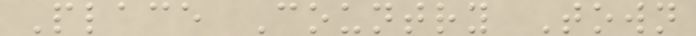Place Country Town
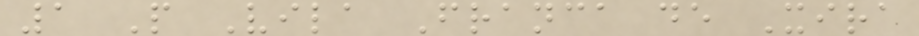1 P Vila Franca de Xira
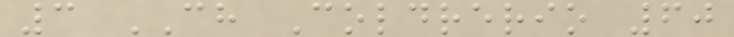3 CH Coldrerio 60
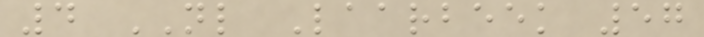4 NL Laarbeek 57
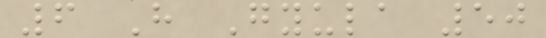6 H Gyula 50
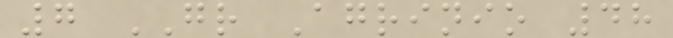7 GR Agrinio 48
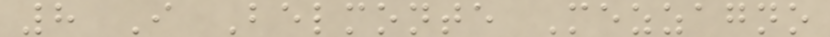8 I Belmonte Mezzagno
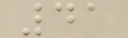41
